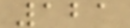121
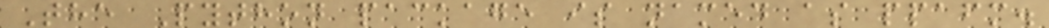The Python package is named as ppafm.
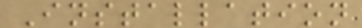Installation
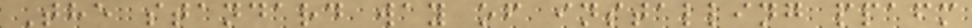The standard way of installing ppafm
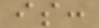is:
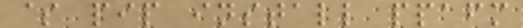$ pip install ppafm
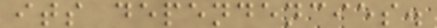its dependencies.
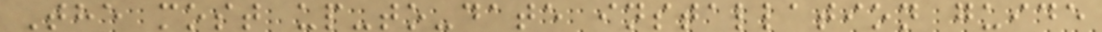The most up-to-date installation guide
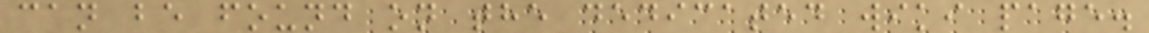can be found on the dedicated wiki page.
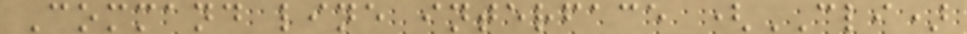Command line interface (CLI)
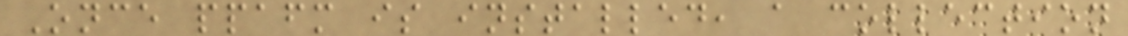Once ppafm is installed, a collection
